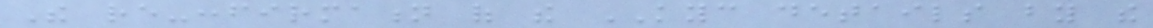The re-confirmation of the KYC details by the
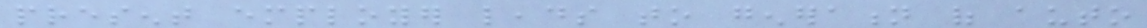present employer leads to generation of auto
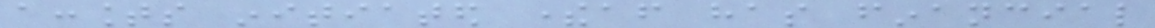accounts initiated thereafter has financial
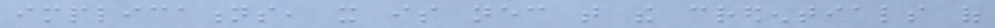implications, it is necessary that the credentials of
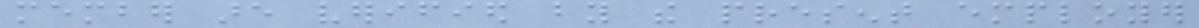member are verified by the present employer
